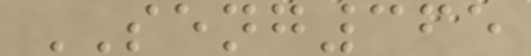SENG365
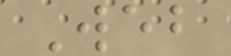Web
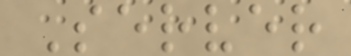Server
